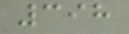398
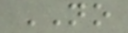NO
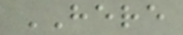HERE
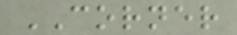CORNER
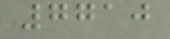7710
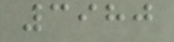3980
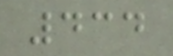434
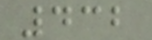432
